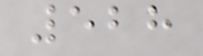528
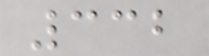332
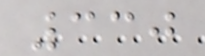330
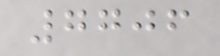7706
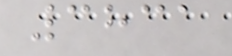3831
